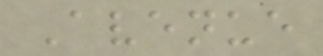Avenue
